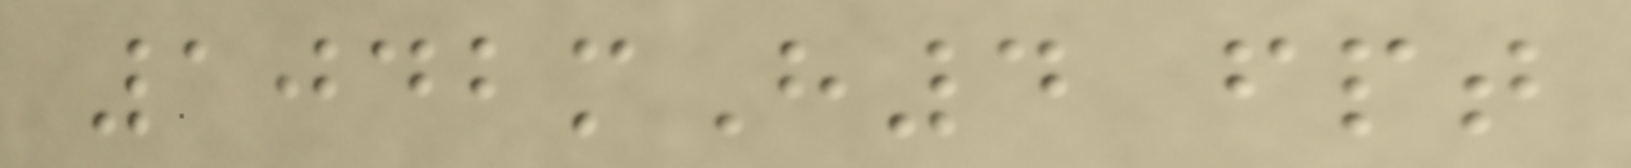1042mH4 fpt
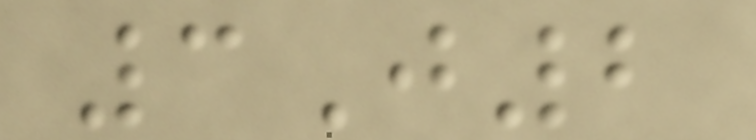3J2
